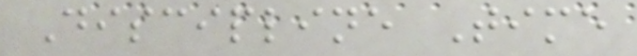Discipline Time
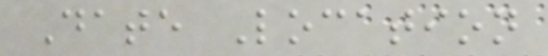Date Location
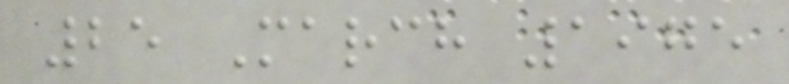25 March 1975
